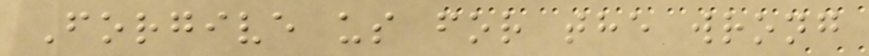Forgive us for the wrong
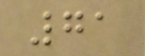71
